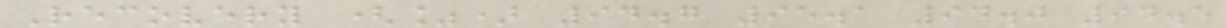Recovery (%) 94.7 95.1 94.0 94.5
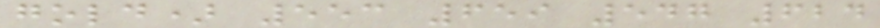gold) 553 659 547 624
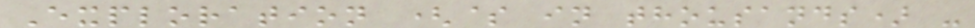Exploration ($ in thousands) -
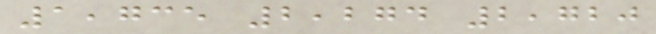1,735 2,274 2,720
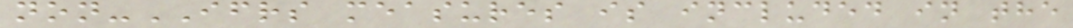non-IFRS measures is included in the
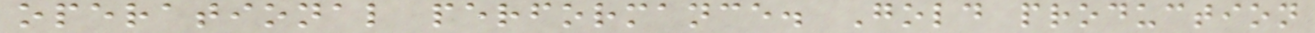operational performance. Gold production
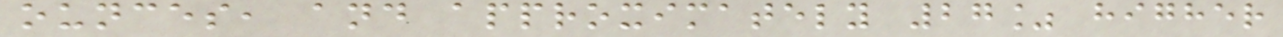ounces, and approximately 27% higher
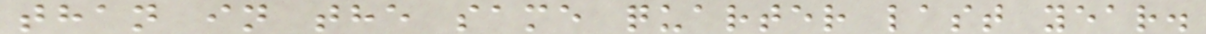than in the same quarter last year.
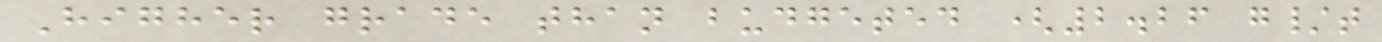Higher grade than budgeted (2.26 g/t
